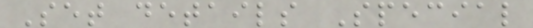Set details Special
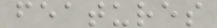features
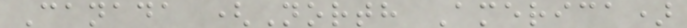Canada (North America)
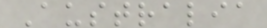Australia
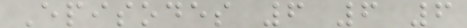Episodes 6 6 6
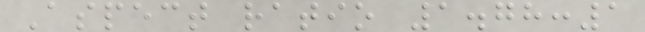Aspect ratio 1.78:1
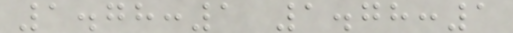1.78:1 1.78:1
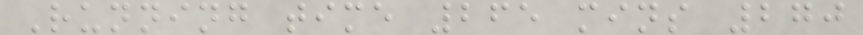Running time 265 mins 270
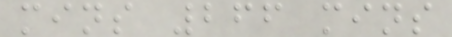mins 266 mins
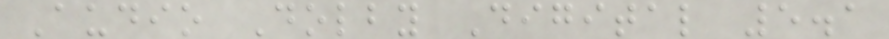Audio Dolby Digital 5.1
